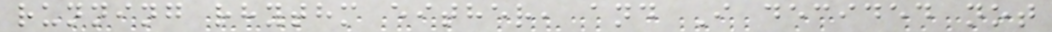running rhythm either, and I decided not
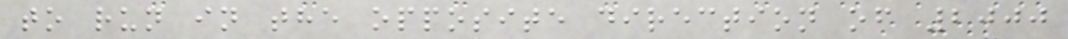to run in the opposite direction of 2000
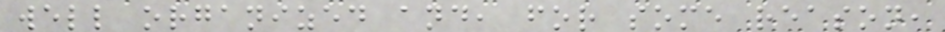well organized and, for some reason,
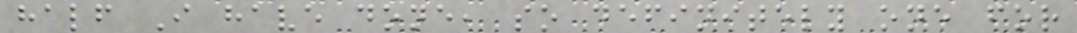half I have done, so definitely one for
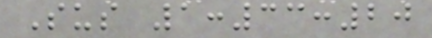Sus 1:33:20
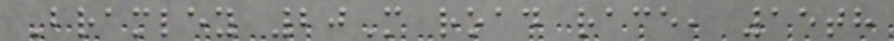Bramley 20M road race, 15th
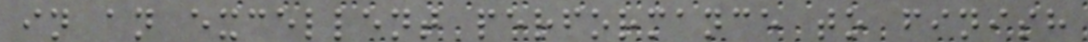in an excellent performance to finish
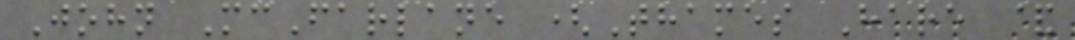John McFarlane (Thames Hare &
